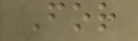For
